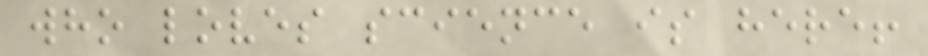who loves science is here!
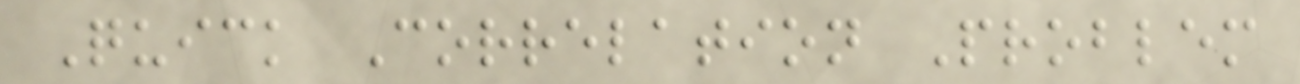Quick Correlation Problem
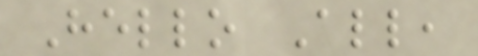Hello All,
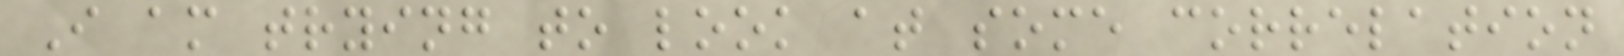I am trying to look at some correlation
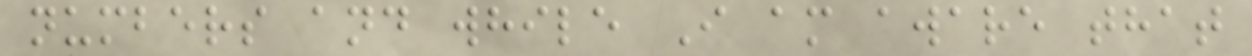numbers and while I am aware that
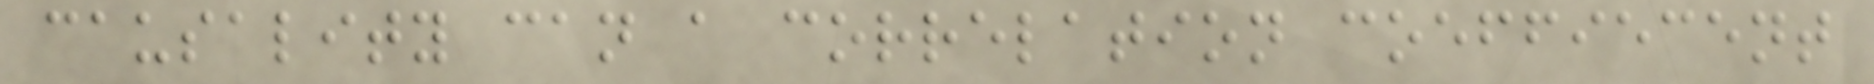causality can a correlation coeffiecent
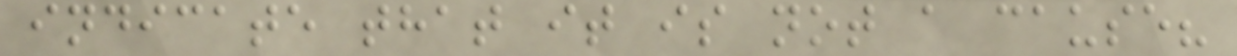indicate that it is not a cause?
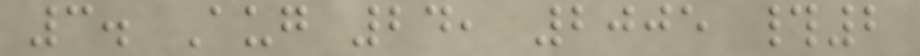3. Aug 24, 2005 #2
